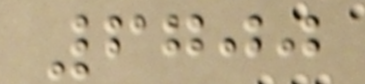6700
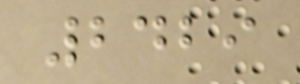2429
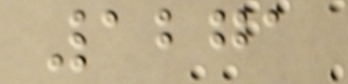1271
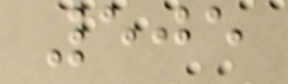505
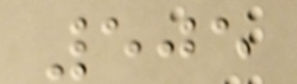505
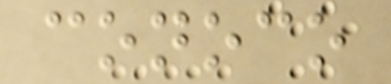conoco
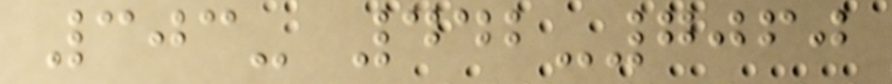303- 442-7060
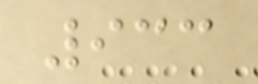933
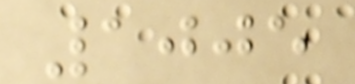1005
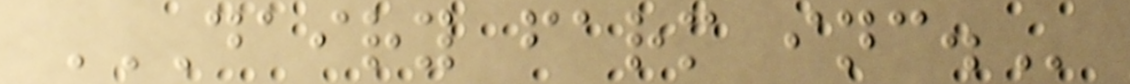DAIRY FARM INC.
